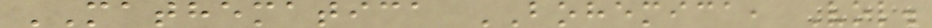MATHEMATICA BOHEMICA, Vol.
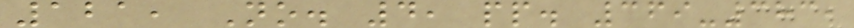121, No. 4, pp. 369-383,
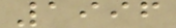1996
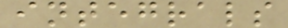integrals
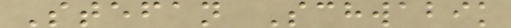Stefan Schwabik
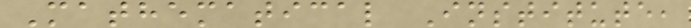Mathematical Institute,
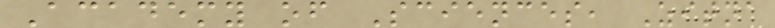Academy of Sciences, Zitna
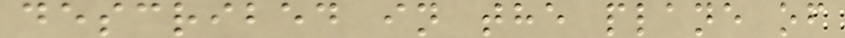described in the plane of
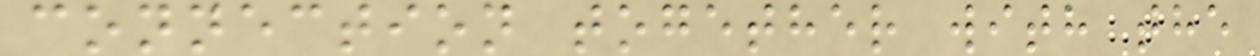connection together with the
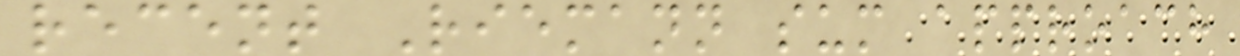recent Riemann sum approach
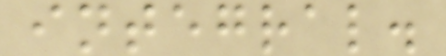integral.
